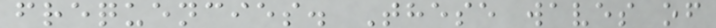frequencies. These waves of
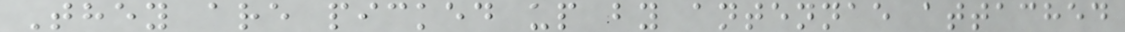They are picked up by antennae attached
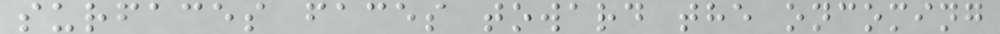surfaces faces toward the oncoming
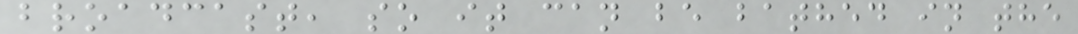broadcast, so it can be bathed in the
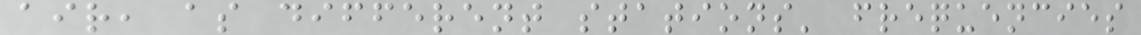air, as different stations' frequencies
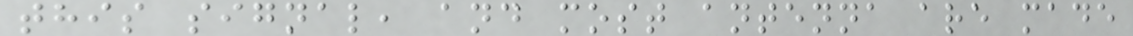this signal, and most antenna are made
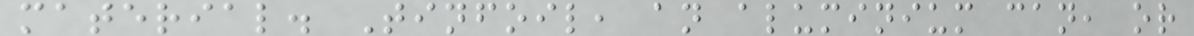material. Tinfoil, an aluminium can, or
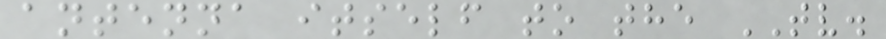antenna itself to the TV.
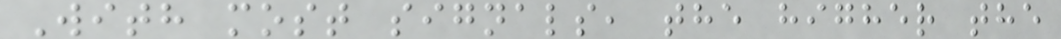With most signals, the higher the
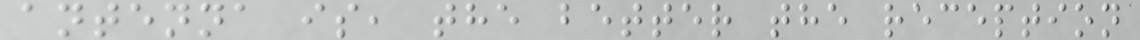antenna is, the better the reception
